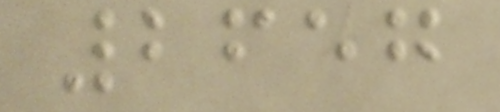2657
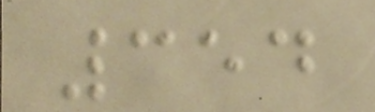354
